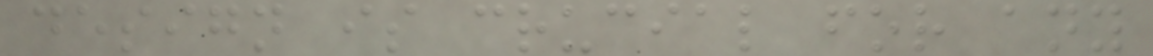design is crucial for any
